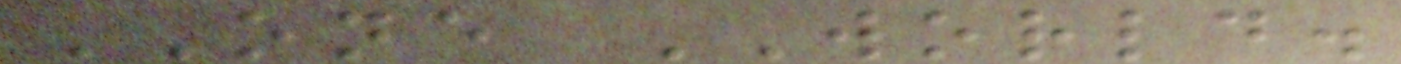ONE WORLD.
